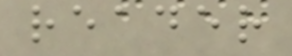reader
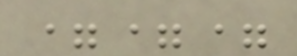===
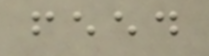feed
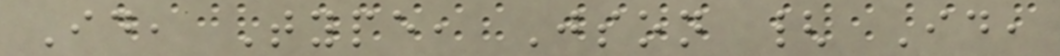Id, Type, Json { Id,
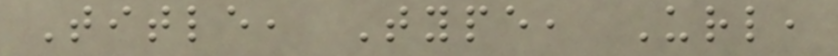Title, Type, Url,
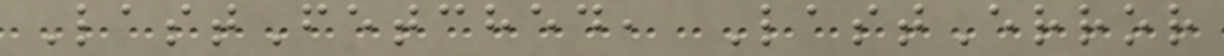LastFetched, LastError
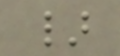}
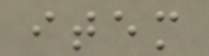item
